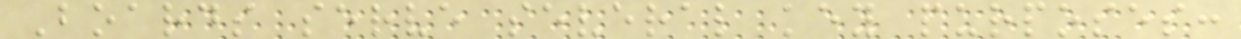Boards serve several key purposes:
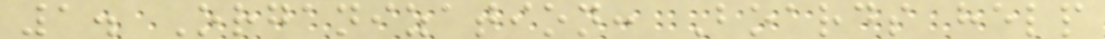1. Organization: Boards help
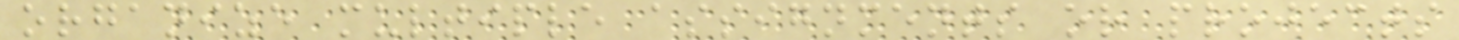organize multiple assignments or projects
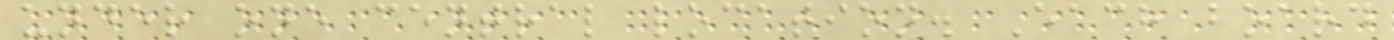under one central location. Each board
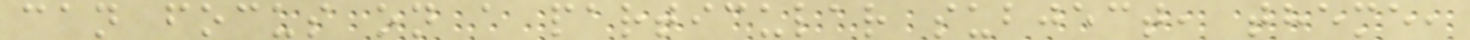can focus on a particular subject, theme,
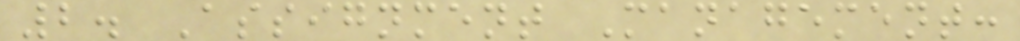2. Assignment Management:
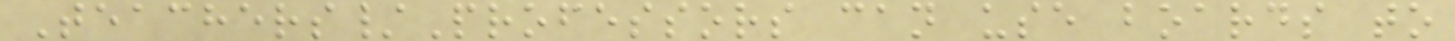Teachers/Professors can use boards to
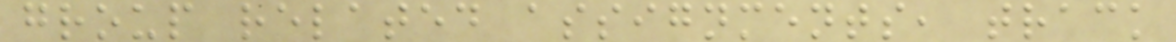group related assignments, track
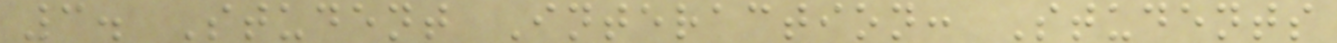3. Student Interaction: Students
